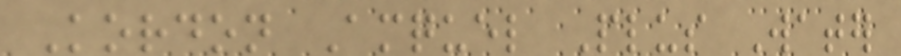Kordon Amquel Plus Water
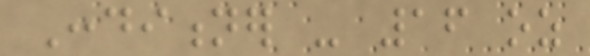Conditioner - 16 oz
